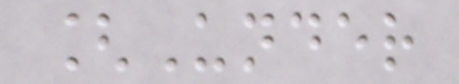[Under
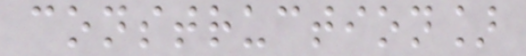construction]
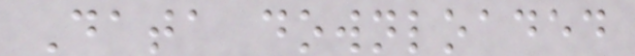Data downloaded
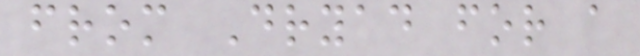from Dryad for a
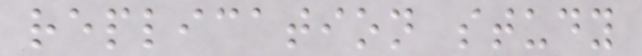replication study
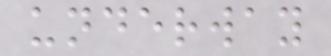underway
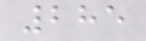285
